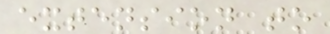extension to
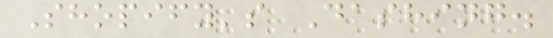Shopify's Dashing.
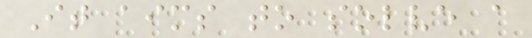It aims to solve a
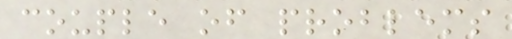couple of problems
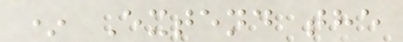* Extend the
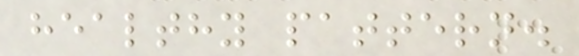healthy pattern.
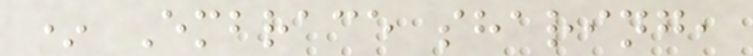* Embrace sharing,
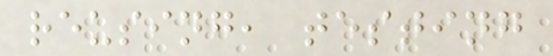reusing, testing
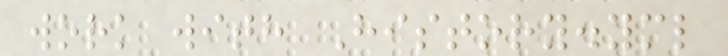work with History.yml
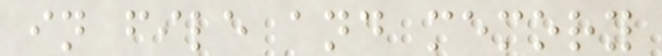in file and memory
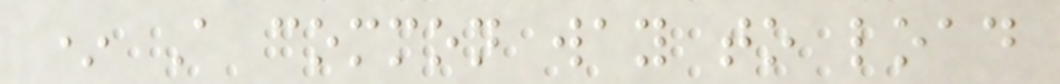* A common way to load
